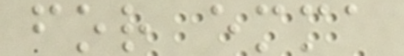for emma
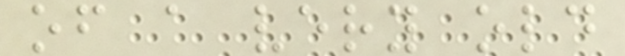of a very old
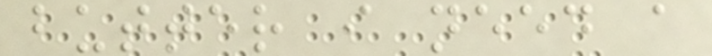butter i need a
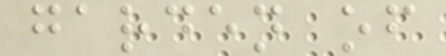garden of
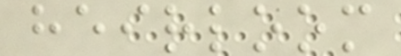heirloom
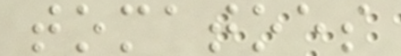tomatoes
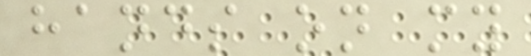hands on my
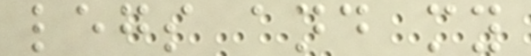legs and my
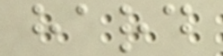hard
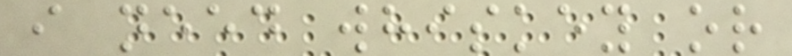i need whiskey or
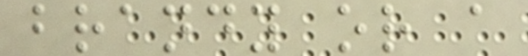brandy or a
